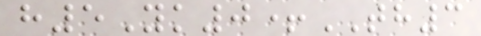h5Yk0+TH3
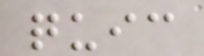quic
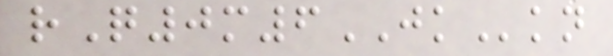rQ0m6JKkn
